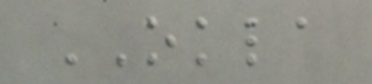OKLA
